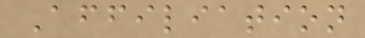Affiliation
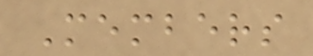Members
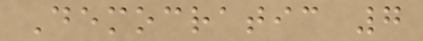Democratic 7
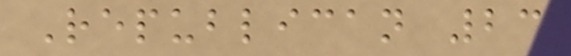Republican 23
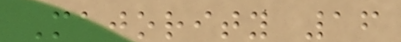Majority 16
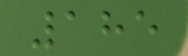185
